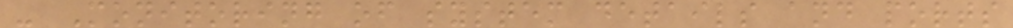- Monitoring of system details and ports
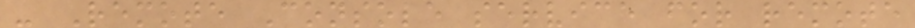- Remote Console service for remote
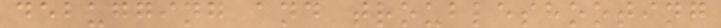debugging and troubleshooting
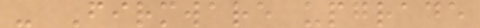- Firmware upgrade
